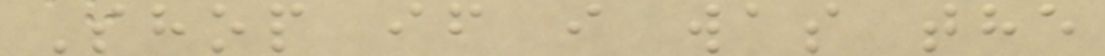Shop if i was the
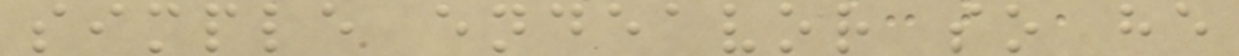simple endeavor so he
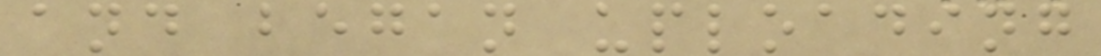and began uploading
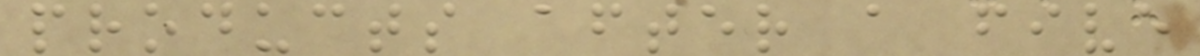products after a five
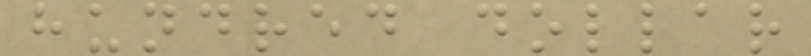hundred dollar
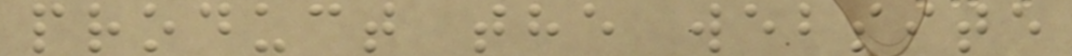product the website
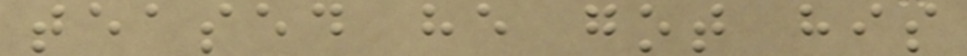teased he got his
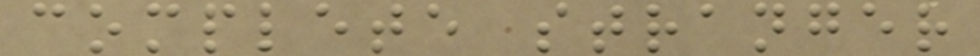complete stranger
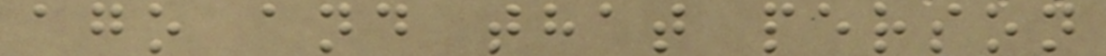ago and that person
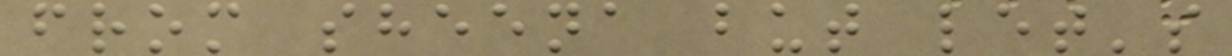from sheena but let's
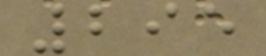295
